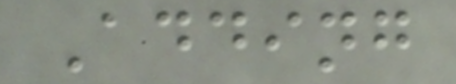Adding
